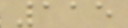115
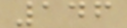146
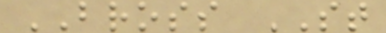BROSS ST
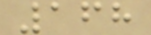168
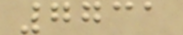7731
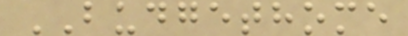BUDGETHOME
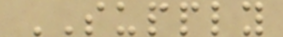SUPPLY
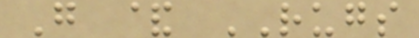G & RUGS
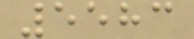5583
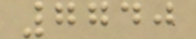7740
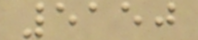5150
